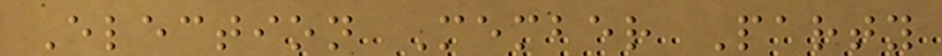Election Member Party
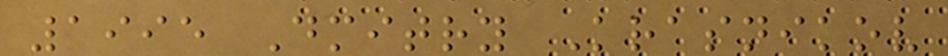1995 Dmitry Krasnikov
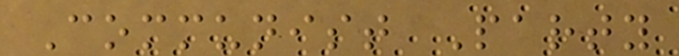Communist Party
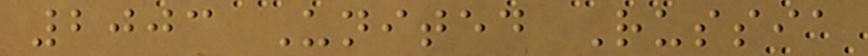2003 United Russia
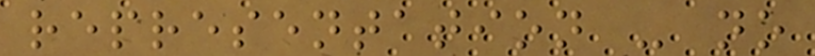representation - no
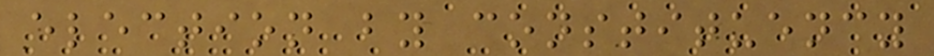election by constituency
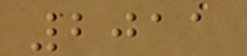2011
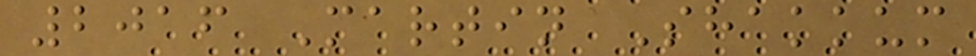2016 Martin Shakkum
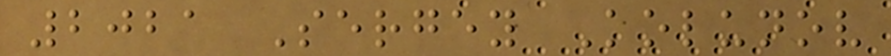2021 Sergey Kolunov
